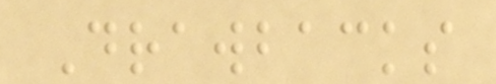Drawbacks
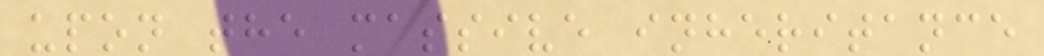upon the massive inheritance
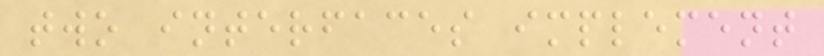two interfaces implement
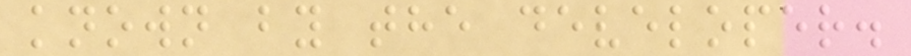known by the developer.
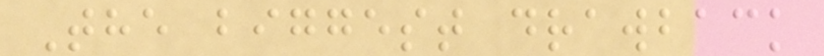The biggest drawback
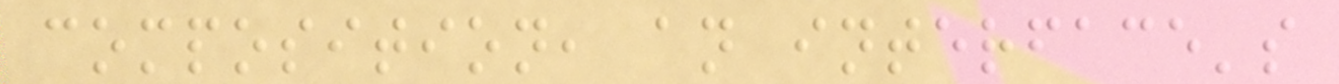composition, an interface's
